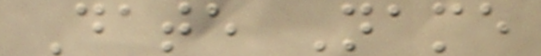Date Name
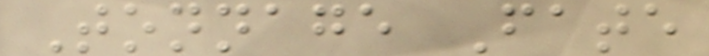Tonnage Fate
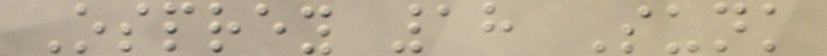Osprey 18 Sunk
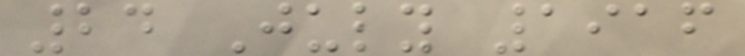24 July 1916
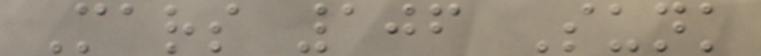Mars 106 Sunk
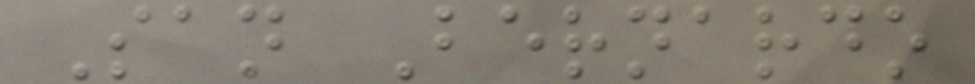San Bernardo
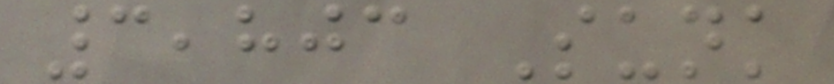3,803 Sunk
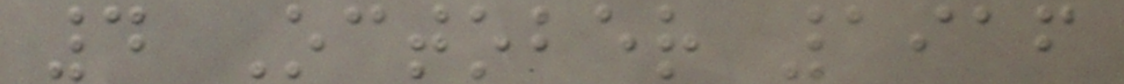4 October 1916
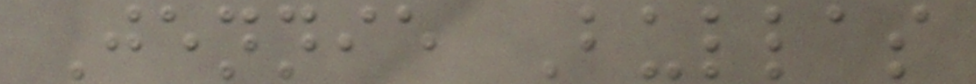Jennie Bullas
